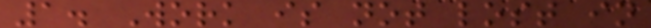1. Work is not lost in
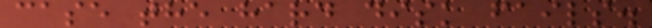case the hard disk fails.
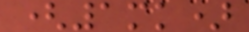(1mk)
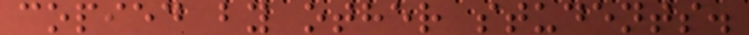copied by other students.
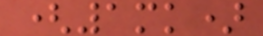(1mk)
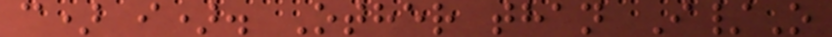c) i). Other than I/O
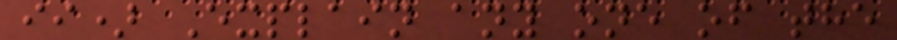ii) Explain any one of the
